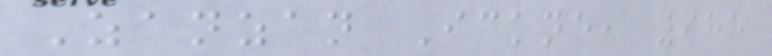Zanzan Ickne, 988
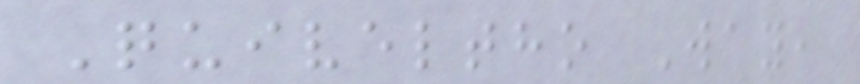Quiveltho Way,
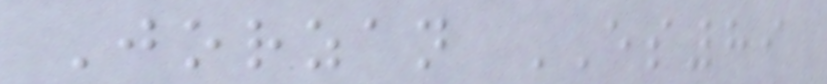Jorzan ES89
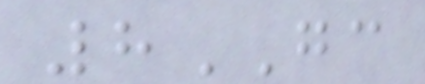8GC
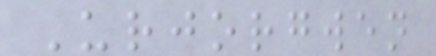Urjorgwen
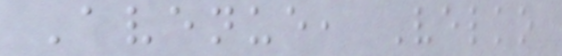Avenue, Velko
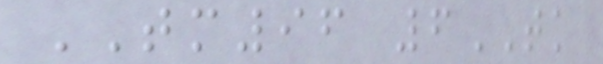TM96 6TK
